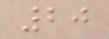20
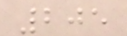205
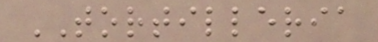TORTILLERIA
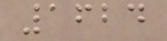1624
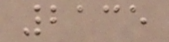2135
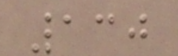130
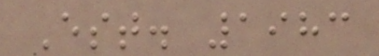Est. 1983
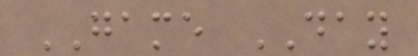GAME DAY
